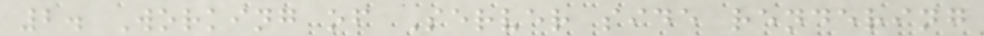2. Working of Server side rendering
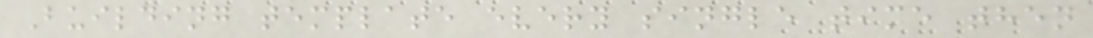Building template every single time then
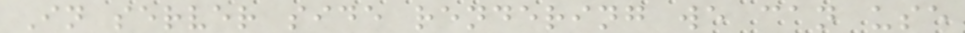In server side rendering we can use
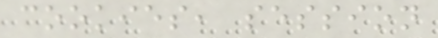cookies, session
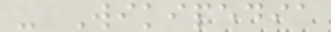- Wikipedia
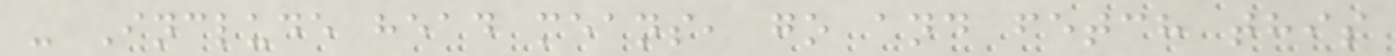- Include head means, go and fetch this
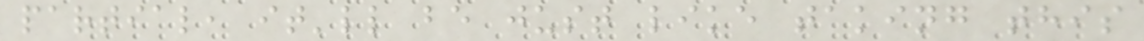partial, it'll be just like taking this
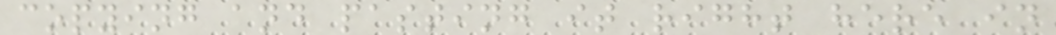copying and pasting it right here in
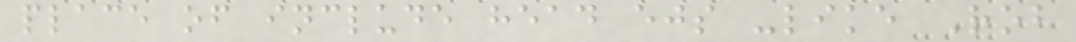place of include head ejs -like Rob
